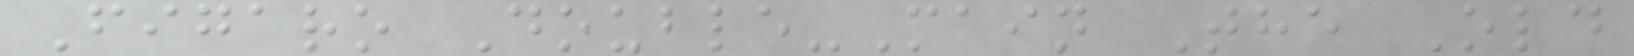Figaro Double-Main The Old
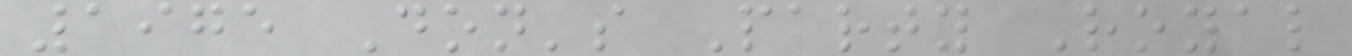1975 Don's Party Royal
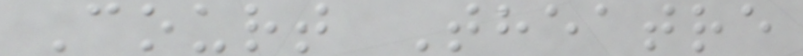Court Theatre
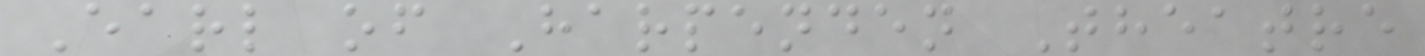Earl of Harpenden Theatre
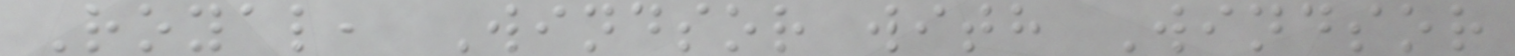Royal, Windsor with Windsor
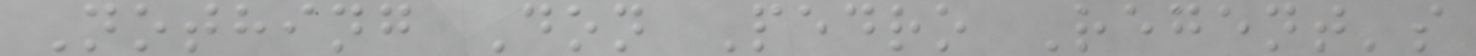Nothing Don Pedro Regent's
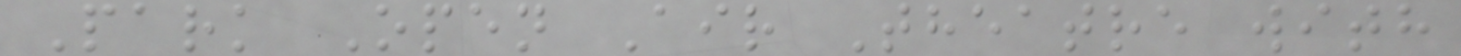Park Open Air Theatre with
